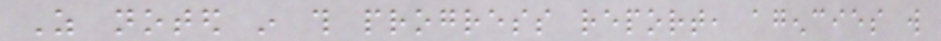As noted in this progress report, agencies will
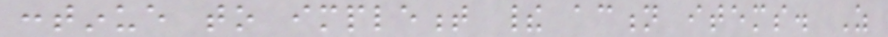continue to implement their action items. As
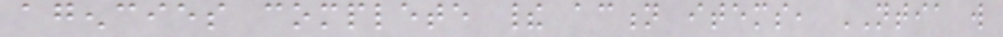agencies complete their action items, NTIA will
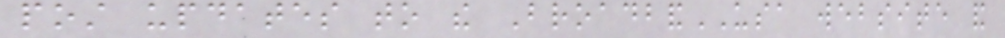post updates to the BroadbandUSA website and
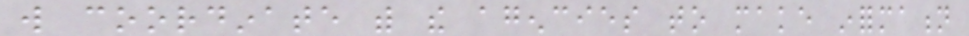will coordinate with the agencies to make information
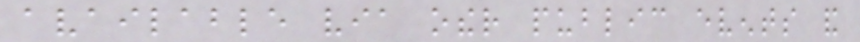available via other public events and
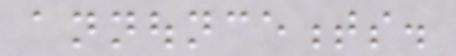announcements.
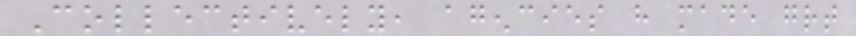Collectively, agencies have made great
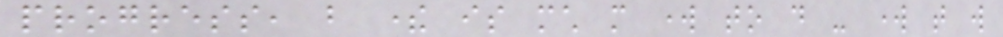progress, but there is much more work to do - work that will
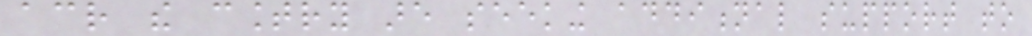across the country are seeking additional support to
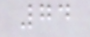74
